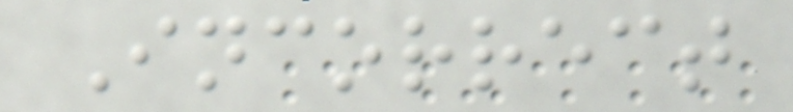Incorrect
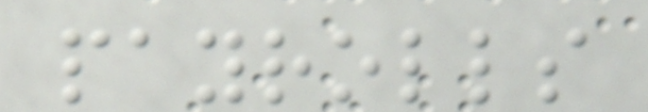payrolls
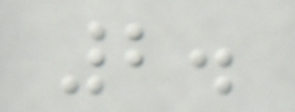2.
